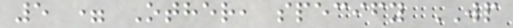5 = Other, specify WP
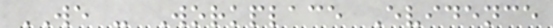WE - Workplace Evidence
